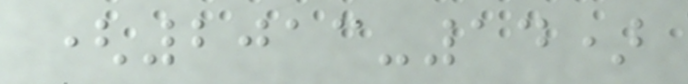(2013-14)
